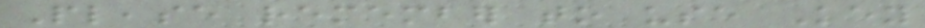Please remember to use Key
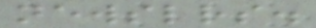newsletters.
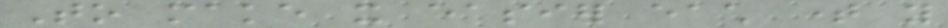To make it easier each time you
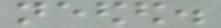needed.
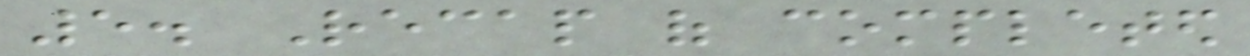5. Recap of completed
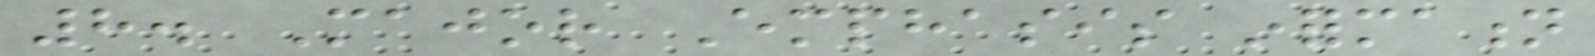8. Major Emphasis information
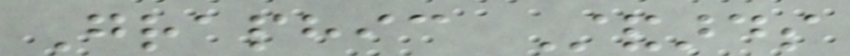Graphic Standards
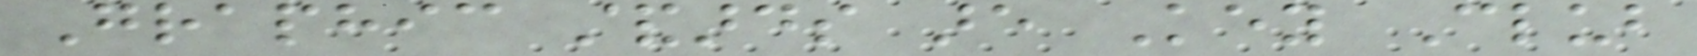Graphic standards are Key Club
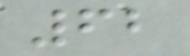62
